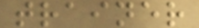trainer
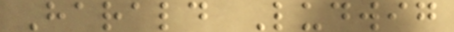Harald Ludwig
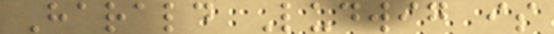Harald Ludwig is
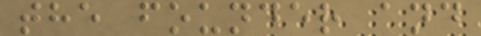the founder and
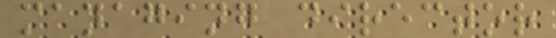managing director
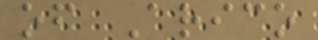of Arico
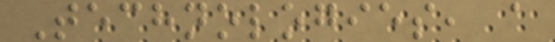Technologies, a
